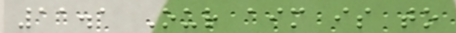11.1 Our aim is to
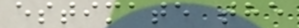estimate the
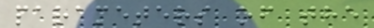parameters of the
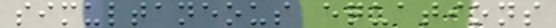simultaneous equations
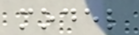model
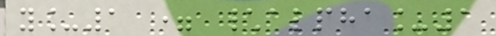y_1 = \alpha_1
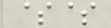$$
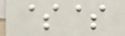$$
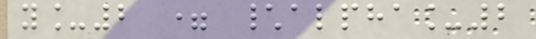y_2 = \alpha_2
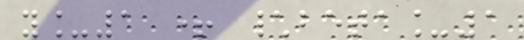y_1 + \beta_1
